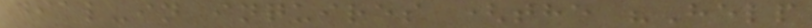dial-in inquires (the "Help
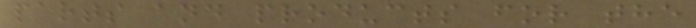parts and products for the
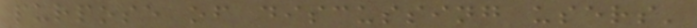purpose of discussing users'
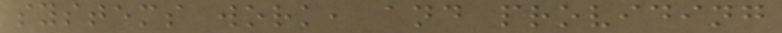systems work, and providing
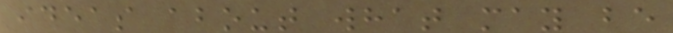ideas about what may be
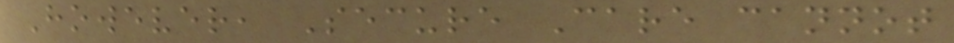However, Secure Care cannot
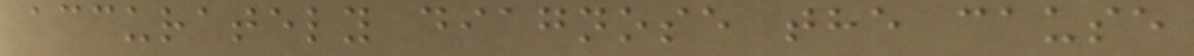accurately diagnose the cause
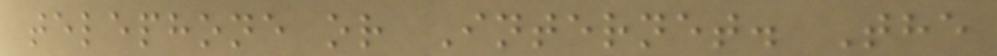telephone or Internet. The
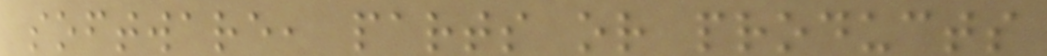software, parts or products
